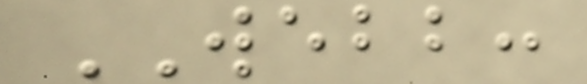WEBB:
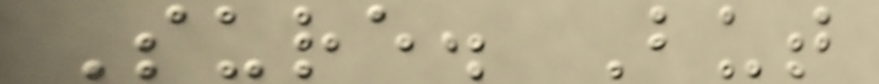Sure. But
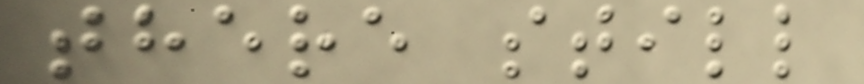there still
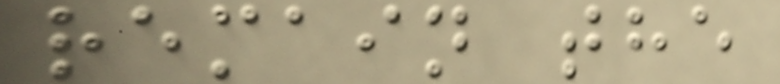remain the
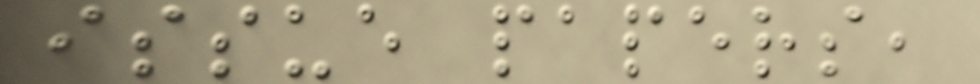issue papers,
